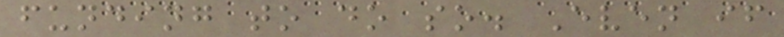funding to do so. Even if
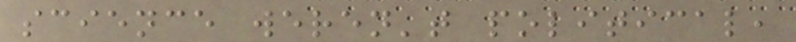science weren't political,
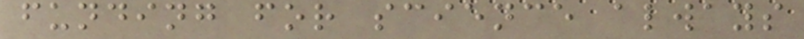funding for science always
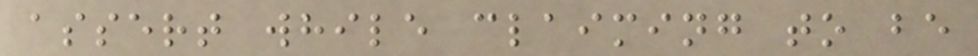assert while claiming to be
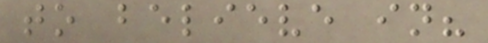to believe in?
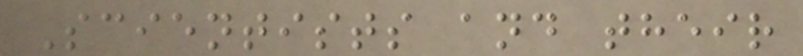Scientists and their
